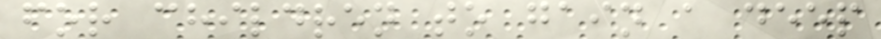for children to gain a deep
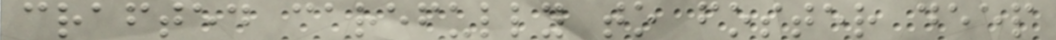crafted carefully to foster deep
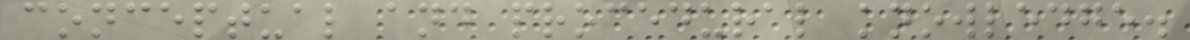conceptual and procedural knowledge.
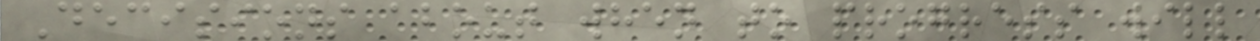Decisions about when to progress will
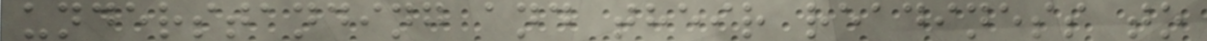understanding and their readiness to
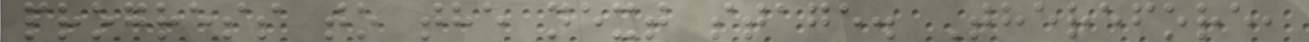progress to the next stage. Therefore,
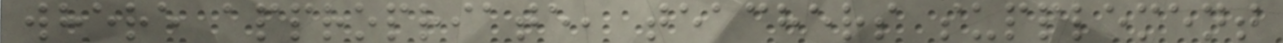where appropriate, teachers supplement
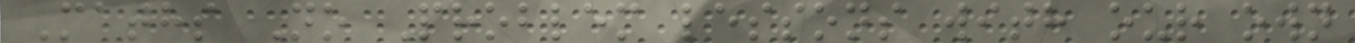Maths No Problem lessons with our own
